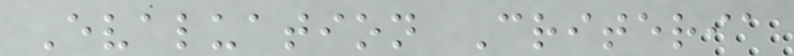Evaluation Criteria
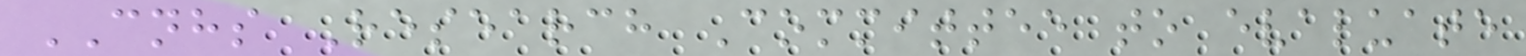CNHS Research Committee to evaluate
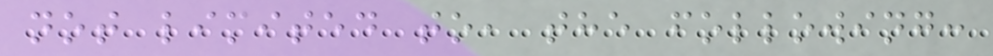not limited to, the following:
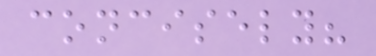concisely?
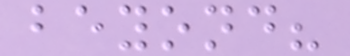beyond?
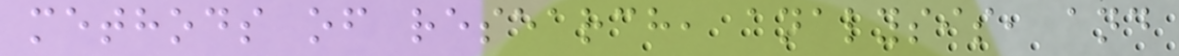methods of research, analysis, and
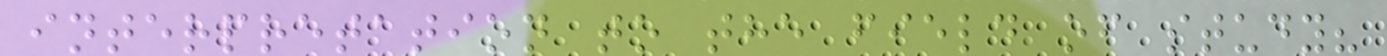interpretation to the field of study?
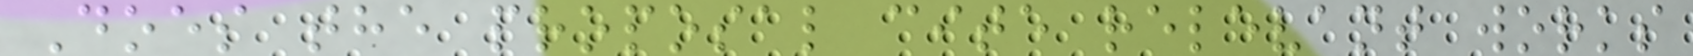Does the proposal cite relevant works
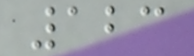123
